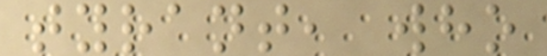tyrant, who
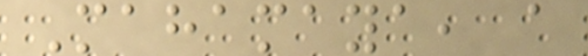Mahamaya, a
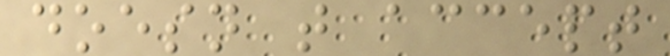doesn t accept
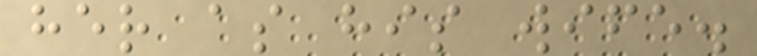her as his wife.
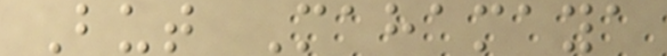But Mahamaya
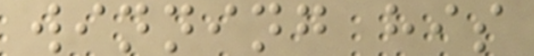winning his
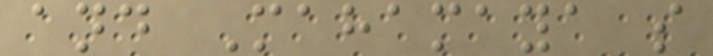and Mahamaya s
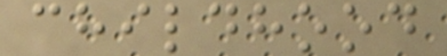childhood
